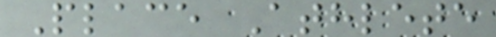Place Athlete
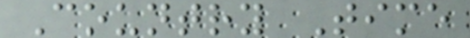Country Time
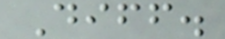Diff.
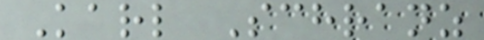Karl Schranz
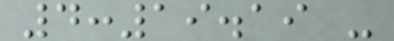4:19.19 -
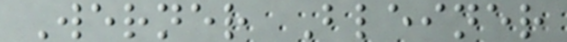Werner Bleiner
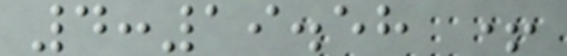4:19.58 +
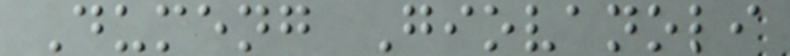Dumeng Giovanoli
